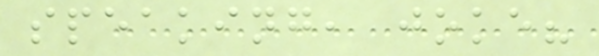speaking, joke?
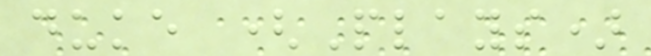duke (Plays)
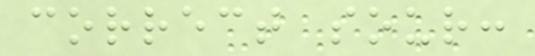correct sour:
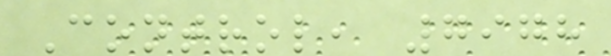Control, 7978
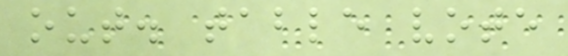out. table vote
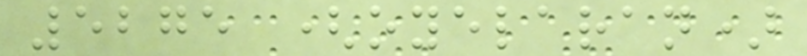5275 (oyelaran)
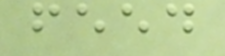feed
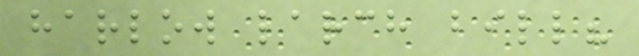harlow larch bill?
